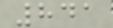841
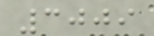3009
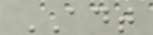ADT
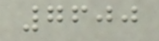7600
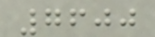7600
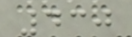430
